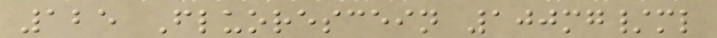125 Fluorescein 100mg/ml
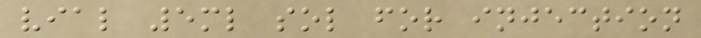vial 5ml sol for injection
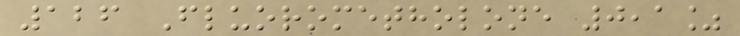126 Fluorometholone 0,1%
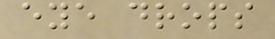eye drops
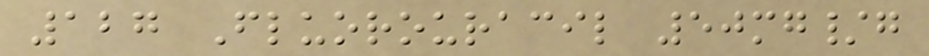127 Fluorouracil 50mg/g
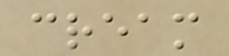cream
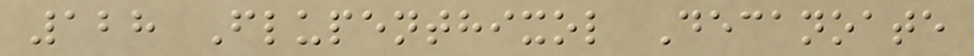128 Flupenthixol Decanoate
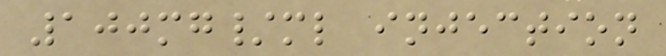100mg/ml injection
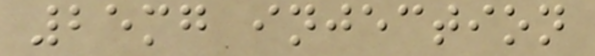25mg injection
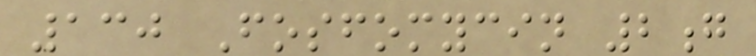130 Fosfomycin 2g
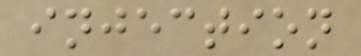injection
